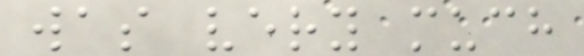was very much
